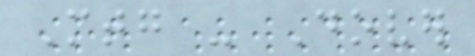Mtg - Dover
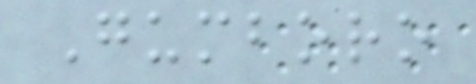Gumboro
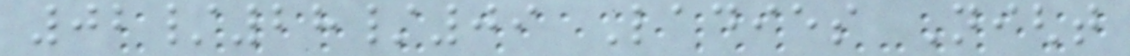02/28/09 Ladies Night
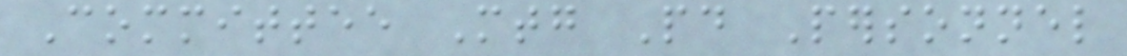Committee Mtg Paid Personnel
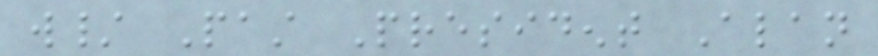w/ Past President Alan
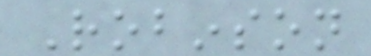Robinson
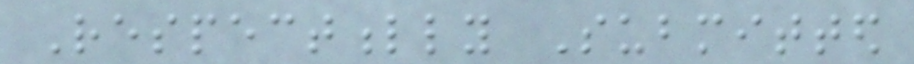Respectfully Submitted
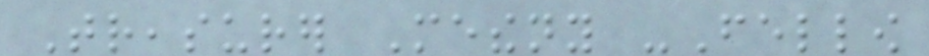Treasurer Metheny -Fellow
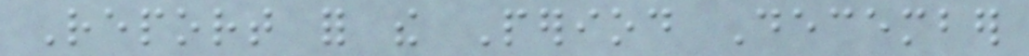Report for the Period December
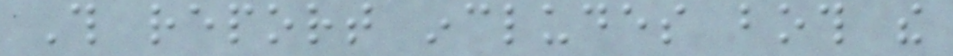This report includes both the
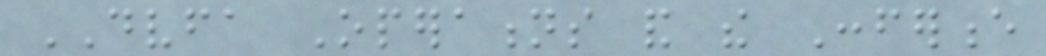DVFA Operations and the Conference
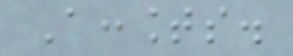Accounts.
